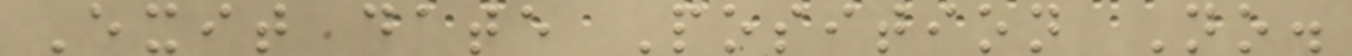Exit date Position No.
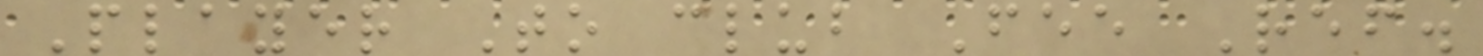Player To club Fee Ref.
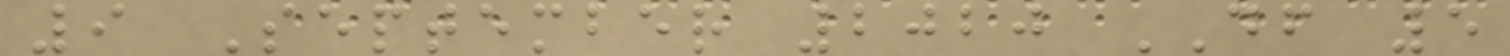9 September 2020 DF 5
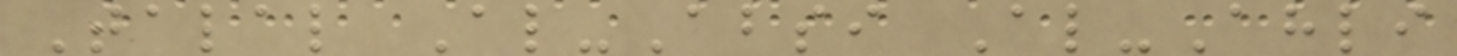Talal Al-Absi Al-Ahli
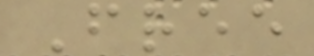Free
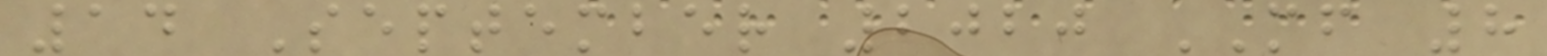14 September 2020 MF 8
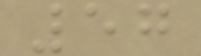57
